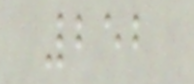252
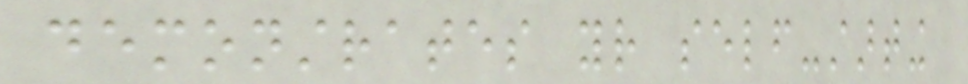demonstrates your self-starting
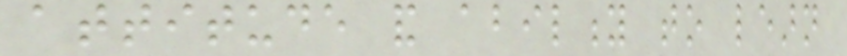attitude and ability to learn
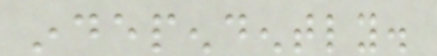independently.
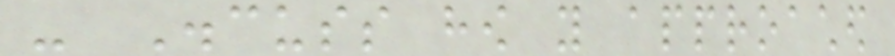- Discuss how you approached
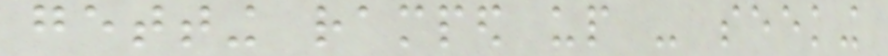getting ramped up - seeking
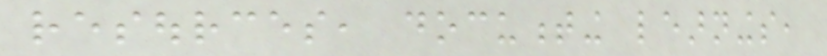resources, documenting learnings,
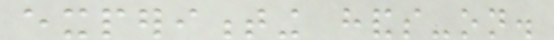experimenting hands-on.
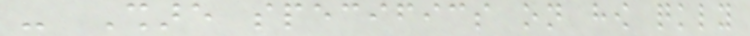- Share specifics on how quickly
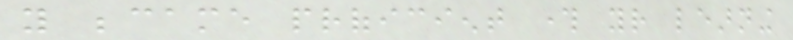you became proficient through your learning
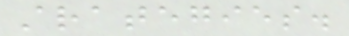strategies.
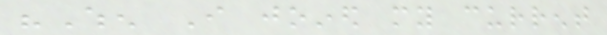"When I joined my current
